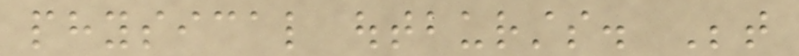physical outbursts. Between
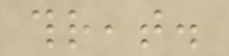threat.
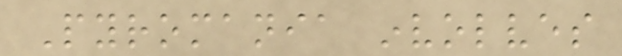Pyromania involves
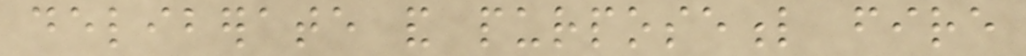deliberate and purposeful fire
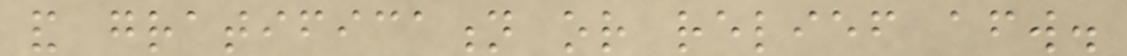and gratification or relief afterward.
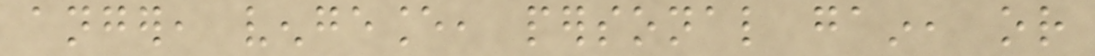anger, vengeance, personal gain, or
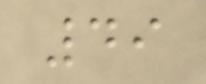49
